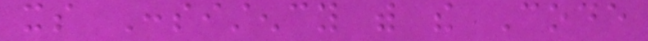its Consistency with the Code
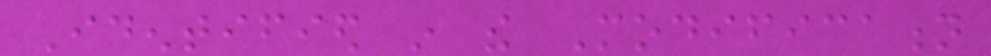Identified in the Modification
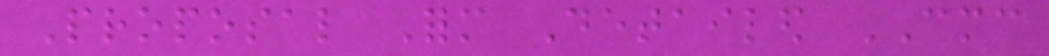Proposal Form Detailed CMC
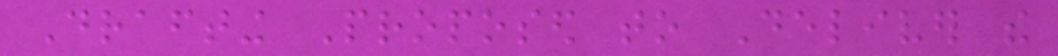Drafting Proposed to Deliver the
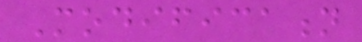Modification
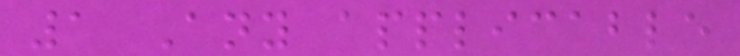1 Any applicable
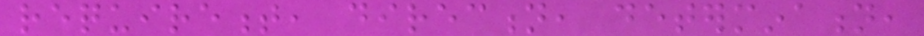requirement, direction, determination,
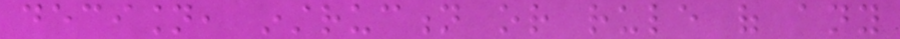decision, instruction or rule of any
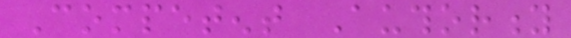Competent Authority
